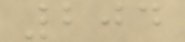204
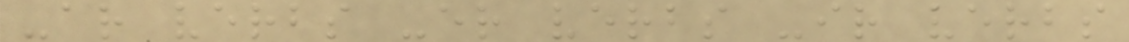-ar verbs -er verbs -ir verbs
